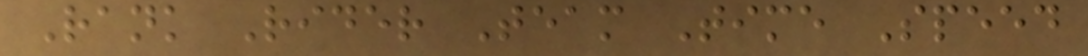Rank Rider Team Time Speed
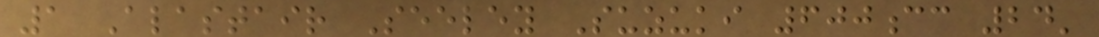1 Alastair Seeley Suzuki 600cc 24'
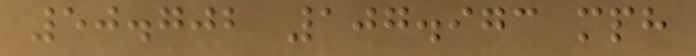50.702 107.973 mph
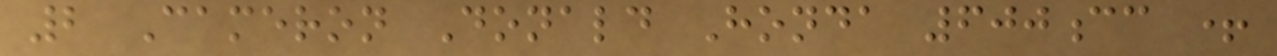2 Cameron Donald Honda 600cc +
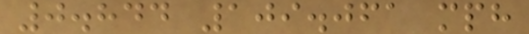0.844 109.061 mph
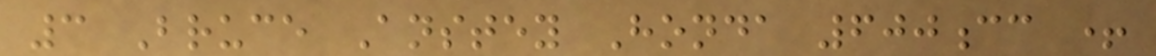3 Bruce Anstey Honda 600cc +
